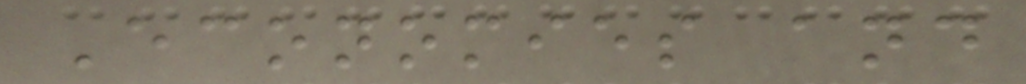Economies and
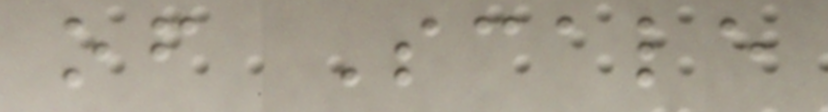of Scale
